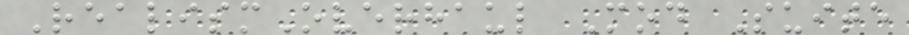RealismOverhaul Mod Suite
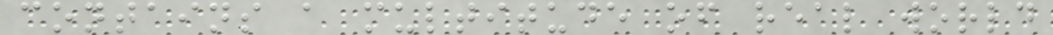contains a multitude of real world
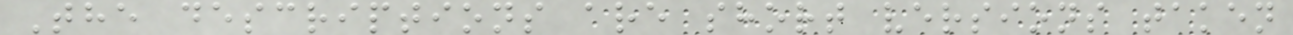The descriptions are short versions taken
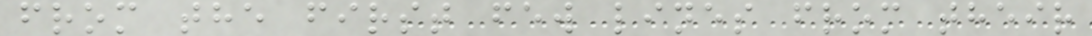from the first few lines from their
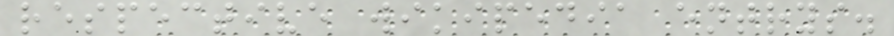respective wikipedia entrys.
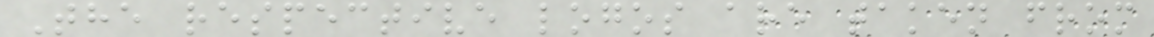The respective logos are taken from
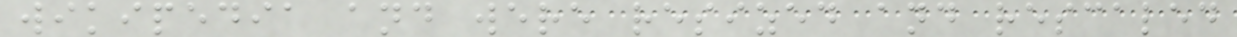wikipedia and were resized and rescaled
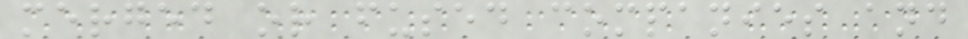merged or fused companies and
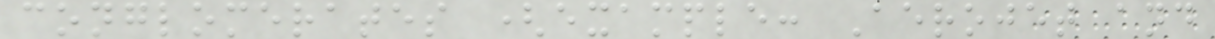conglomerates (example: Aerojet and
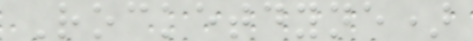Rocketdyne)
